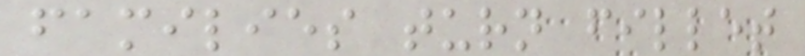families turn fillet
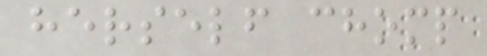herself chomp
